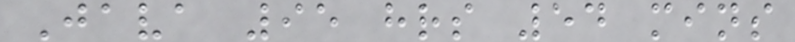Java 95 hrs 54 mins
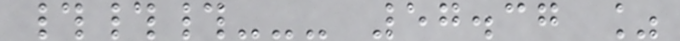###--- 57.37 %
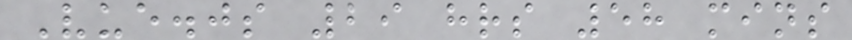Vue.js 29 hrs 58 mins
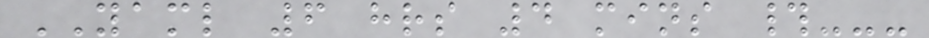YAML 6 hrs 4 mins #---
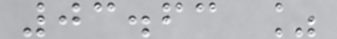03.63 %
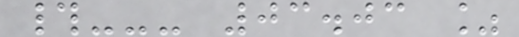#--- 03.03 %
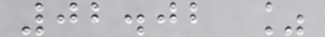02.02 %
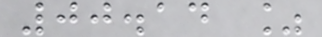00.14 %
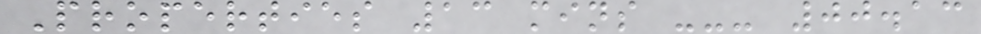Properties 13 mins --- 00.13
